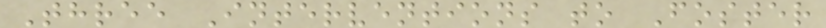Three Interventions to Foster
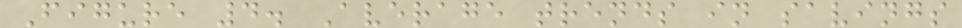Figure 4. Average trends in savings
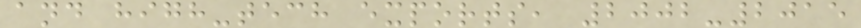and high-tech exports, 2002-2015
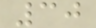30
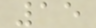15
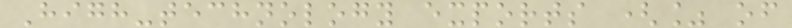High-technology exports (% of
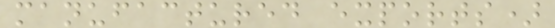manufactured exports)
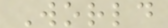World
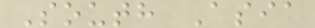South Asia
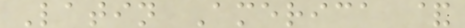Latin America &
